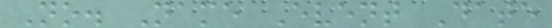No. Name Event Date
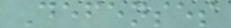Defenses
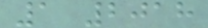1 2018
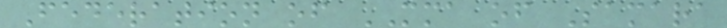Federation of MMA of Samara
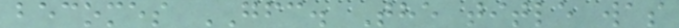becomes GFC. The title was
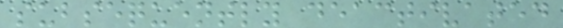subsequently deactivated
